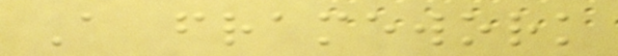A framework
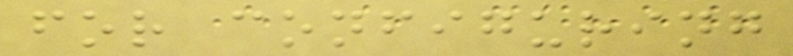for configuring
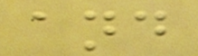and
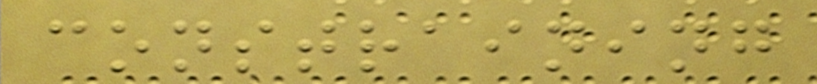constraining
